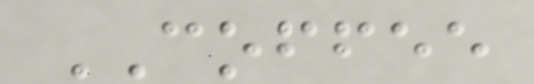COFFEE
